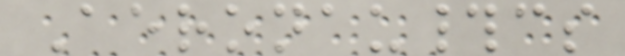Aeronau#cs
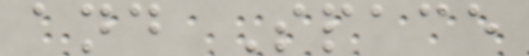and Space
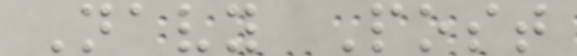Navy Post
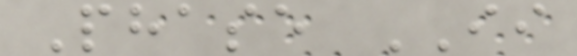Phase II
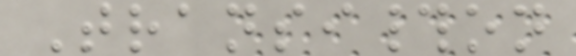Transi#on
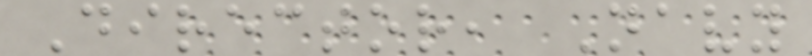Director, Navy
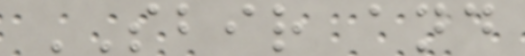SBIR and
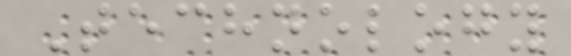Technology
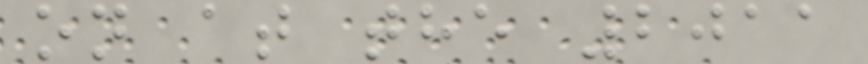on at the 2011
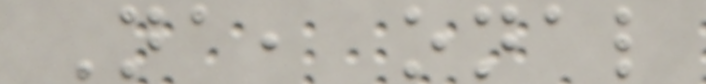Na, onal
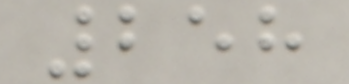258
